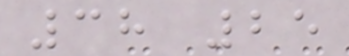38 25
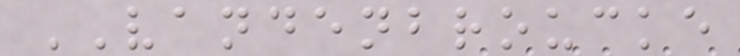VANDENBROUCKE
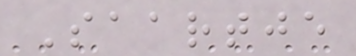Saartje
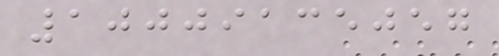10009135057
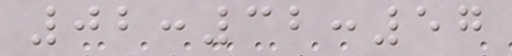02:32:57
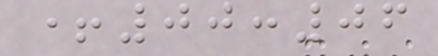+00:06
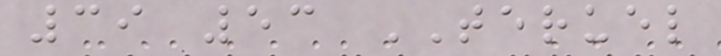39 53 TERUEL
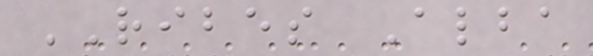RIBES Alba
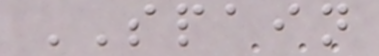SPAIN
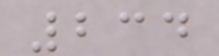234
